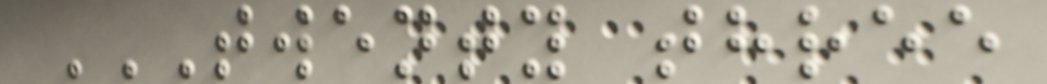TWENTY THREE
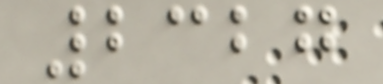2327
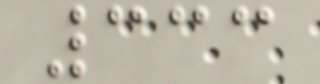333
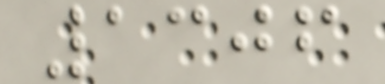1306
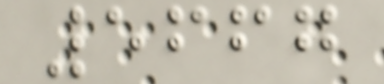5667
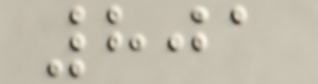801
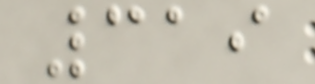319
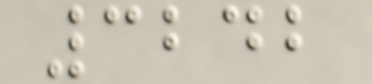3242
